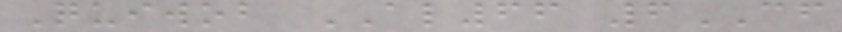Quiwob AL66 6CF
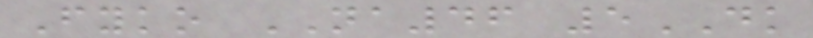Fyko NA46 5DK
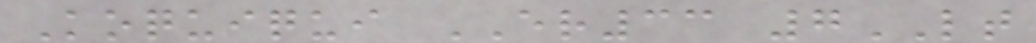Koquiqui ER33 7LT
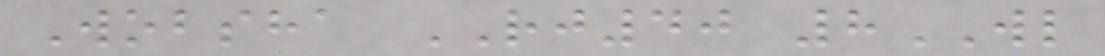Wobsha RJ40 8WL
